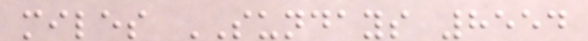miles SUNDAYS 8554
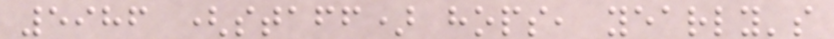5986 (staff) hops, yearly's
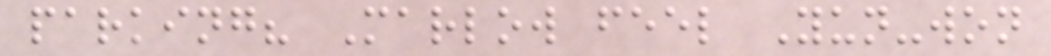parking? Marlow feel Yun-won
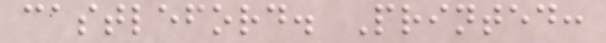castleford. Printed:
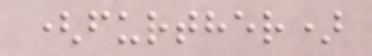(further)
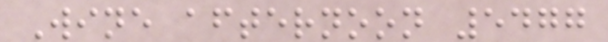Wine afternoon 5477
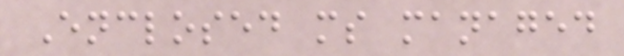Enclosed ms managed
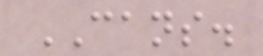CANS.
